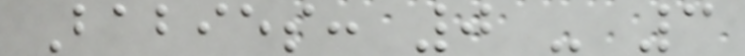Babies: 0 - 3
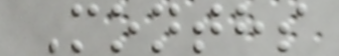Months
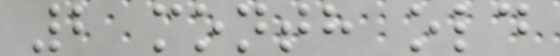2 month old
